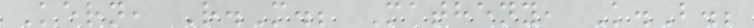Kern, R.M.; Matheny, K.B.;
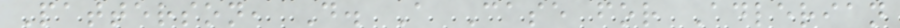Patterson, D. A Case for Adlerian
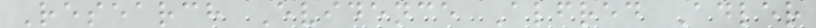Research Evidence Alfred Adler
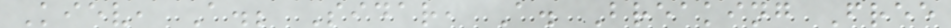Kiev, A.; Sidar, A. Breaking Free
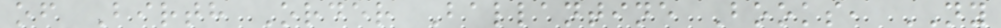of Birth Order Ballantine Books, NY
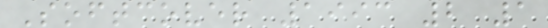Softcover 1993 2 1
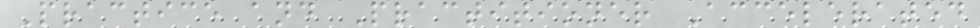Practice and Practitioner Accelerated
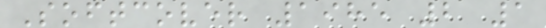Softcover 1985 2 1
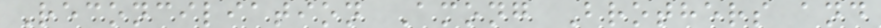Reconciliation Among Brothers and
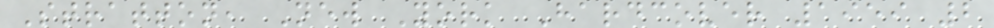Stratton, New York Hardcover 1959 2
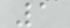1
